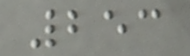253
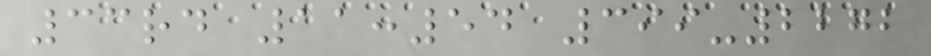33rd 11:54 399-2272
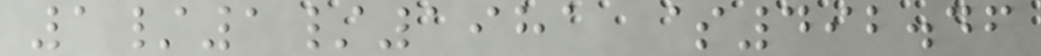1/1/1981 $492.46
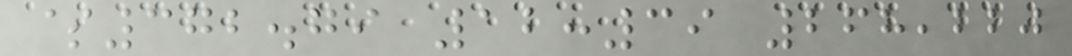$372.79 12:39 268,220
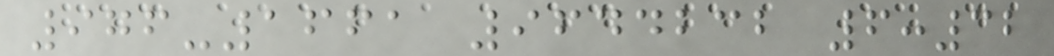976-1661 9644232 6:32
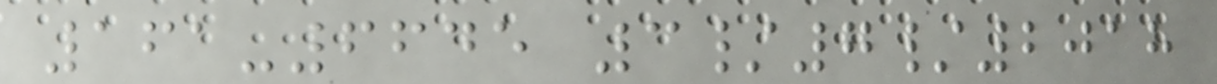161-6645 3/7/2018
